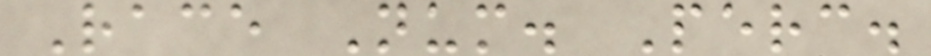Race Num. Perc.
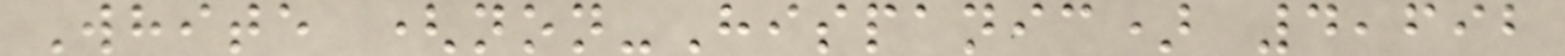White (non-Hispanic) 4,692
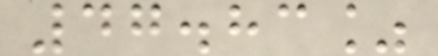47.83%
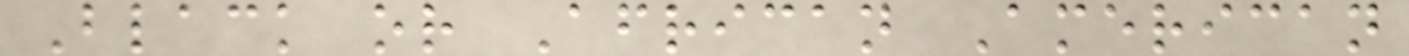Black or African American
